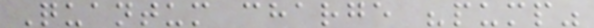Quantum charge "pump"
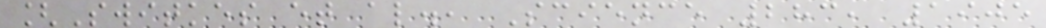[Switkes et al., Science 283, 1905
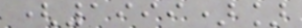(1999)]
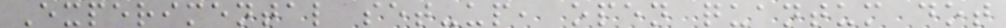Experimental set-up, open quantum dot
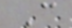C
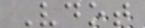Vdot
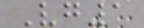Vg1
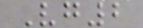Vg2
